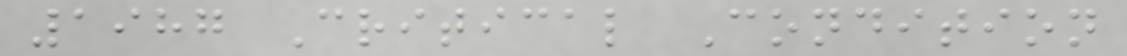1987 Critical Condition
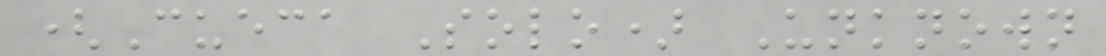(Cueca Solo) Unknown
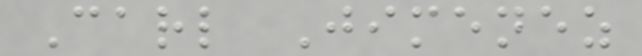Carl Jimenez
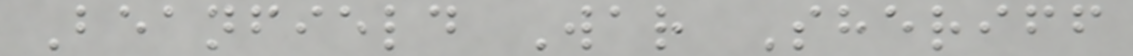Beanfield War Sheriff
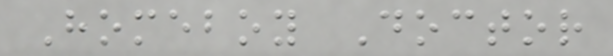Homeboy Doctor
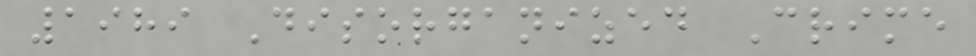1989 Disorganized Crime
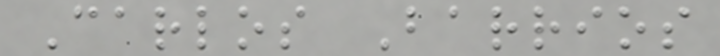Carlos Barrios
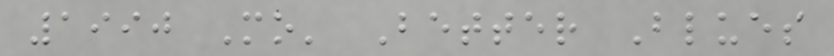1990 Mo' Better Blues
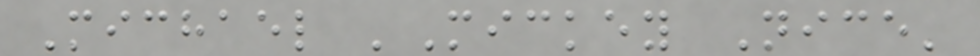Michael 'Mickey Nice'
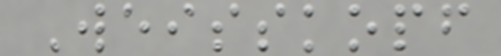Weisskopf
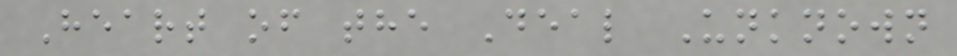Heart of the Deal Unknown
